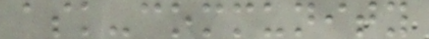ask-community
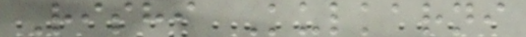Rishi Kulkarni
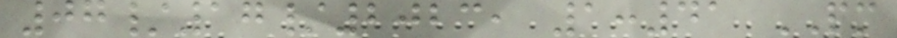07/17/2023, 1:41 PM
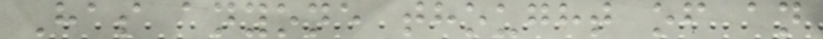Has anyone thought of an
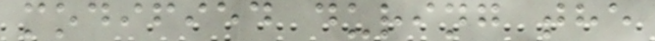modified during the
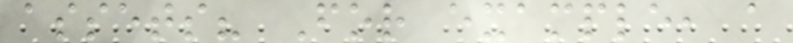assets? For example, a
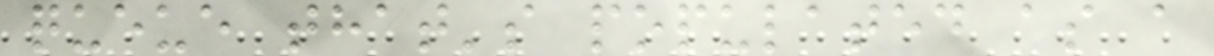queue that's populated as a
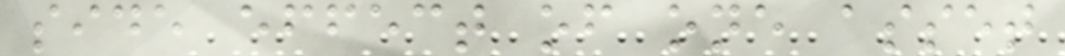side effect of one asset
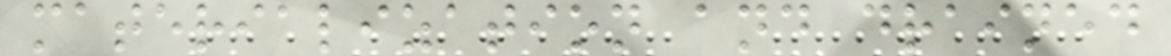materialization and drained
